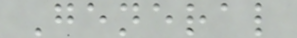General
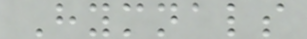Hymnals
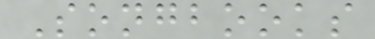Songbooks
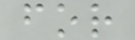for
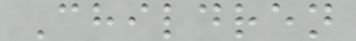Children
